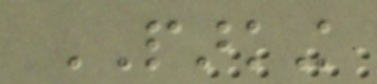PARKING
